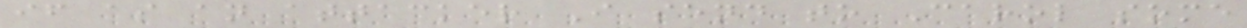if as an attacker I send to Carol some
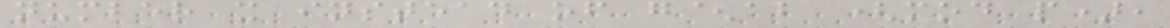number x instead of g^ab (mod p),
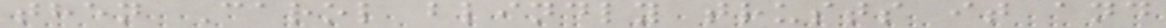then Carol blindly trusts it and
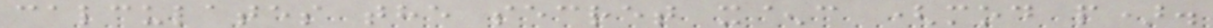calculates the secret x^c (mod p).
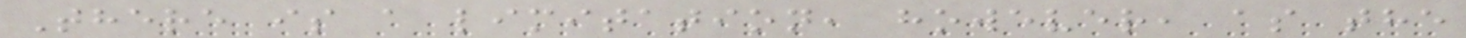There is a limitation, however, as the
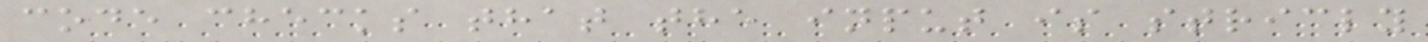code checks that the input is stricly
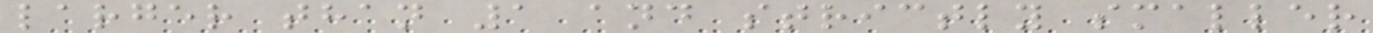larger than 1 and strictly smaller
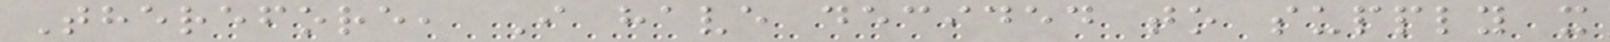Therefore, I have decided to supply x
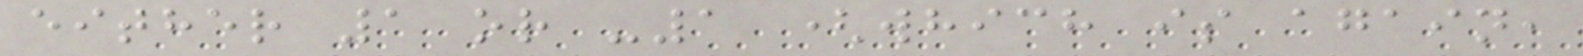either 1 or -1 (which is again,
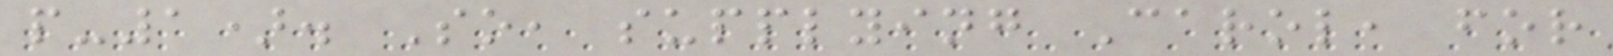p-1). So, supplying Carol, for
